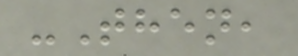-Then,
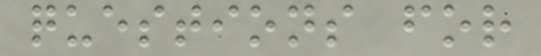questions for
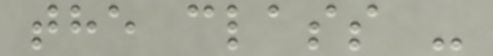the class -
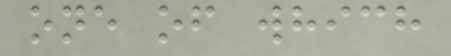one of which
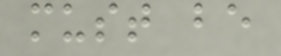must be
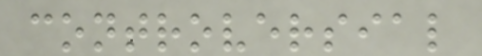controversial
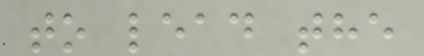to lead the
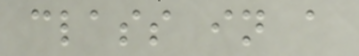class in a
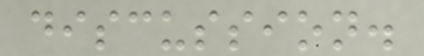discussion.
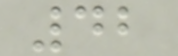42
